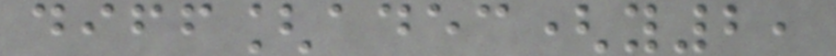diff[adec(y2,
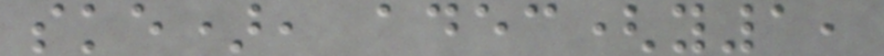ske), adec(y1,
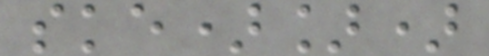ske)])
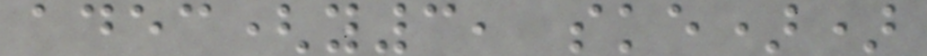adec(y3, ske))
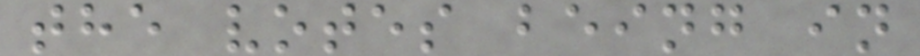the votes being in
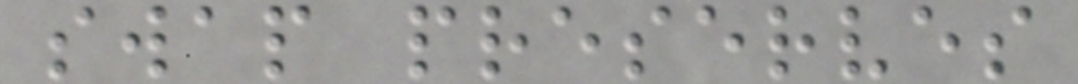swap preserves
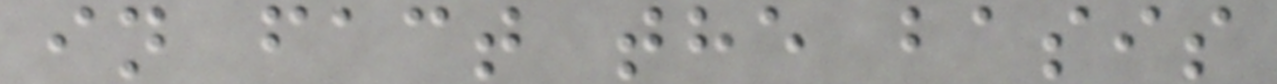in fact the basis
